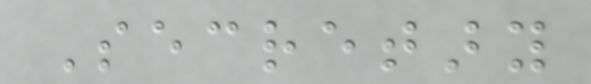Secretary
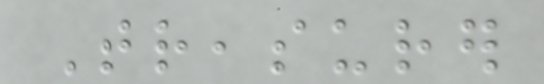Treasurer
